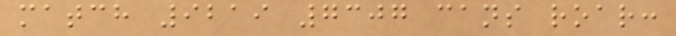match 9219 7307 cans roar:
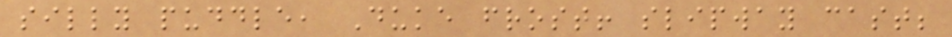silly puddle, Duke frost! slipway cast;
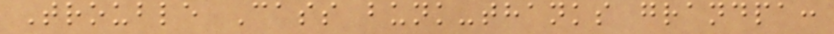Trouble Cass bunk-thanks grandpa:
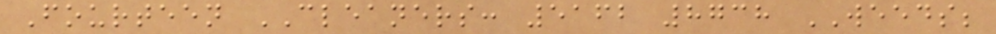Fourteen CLEANERS: 5162 8738 WEEDS;
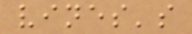vines's
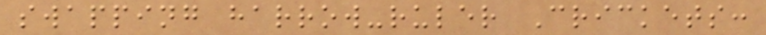swapping harrow-ruler Crickets:
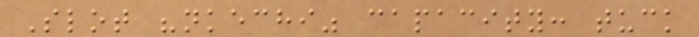Slot "nkechi" capacity: tuck
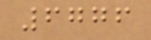6776
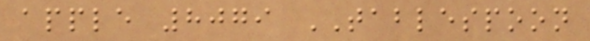apple 8079 TABLESPOON
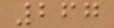267
